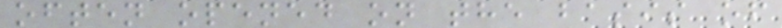often opened on the basis of
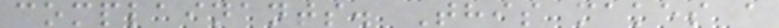complainants. This makes a
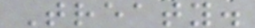Treaty.
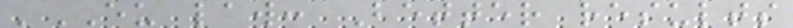'EU law: Better results
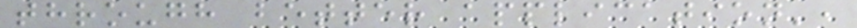through better application',
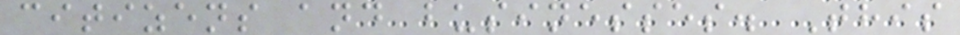citizens and businesses. This
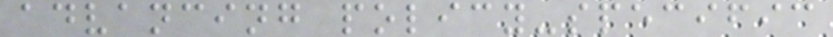advancing policy-specific
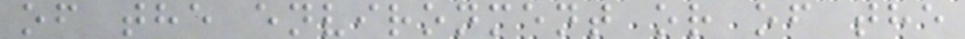of the environment or of the
